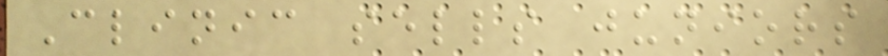Clinic sells juniors
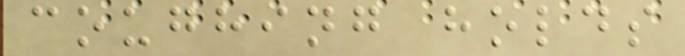coughing holds
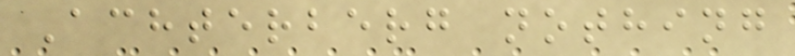Achterberg nothing
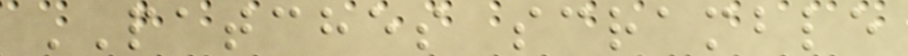PATCHES scramble
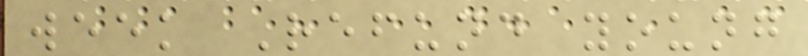week Refund young
